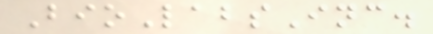BioLabsInc.
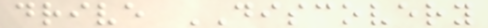drive DISCOVERY
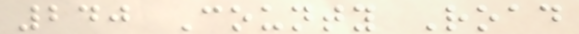240 County Road
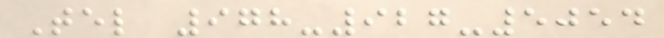Tel 978-927-5054
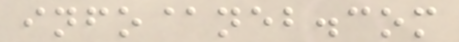info@neb.com
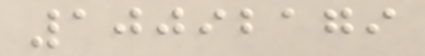10092179
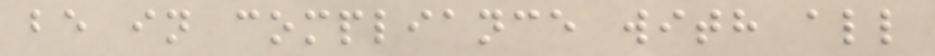be in compliance with all
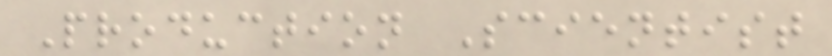Production Scientist
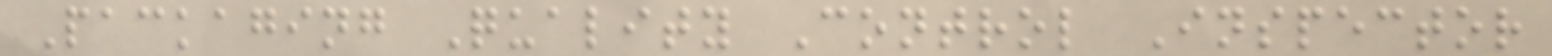Packaging Quality Control Inspector
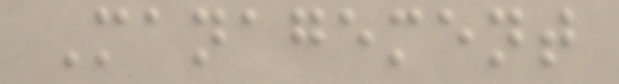Management
